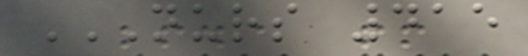NURS 415
